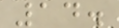14.
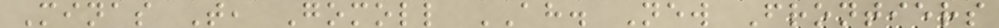Minas T, Gomoll AH. New Frontiers
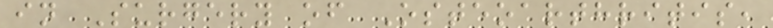in Surgery of Osteoarthritis,
